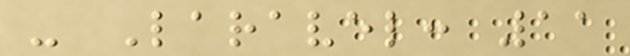- Laravel: 11
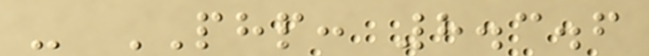- PHP: 8.3.6
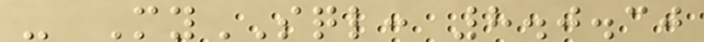- MySQL: 8.0.30
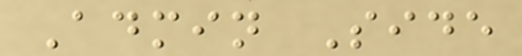Admin Side
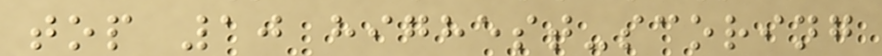top 10 highest-scoring
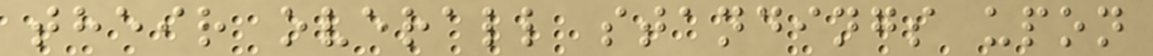their overall standings upon
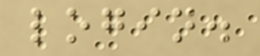login.
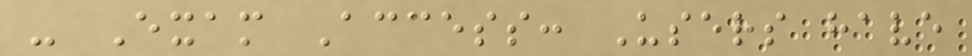- Exam Access: Users have
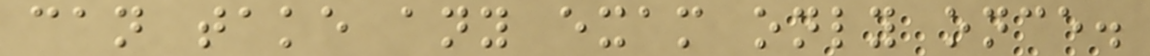can take any exam only once.
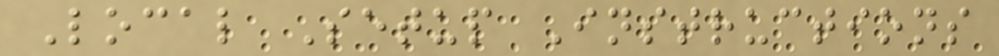Local Setup Instructions
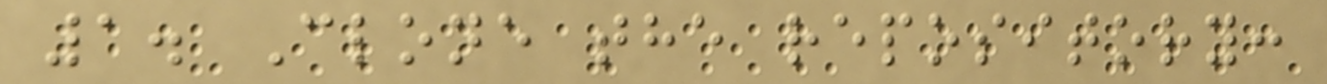1. Clone the repository:
